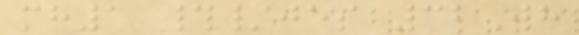mh1 #/jes 32Wh
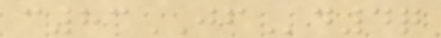c83JFd4q
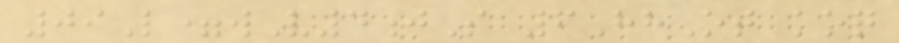09L=wV4jS 6HhOt koq
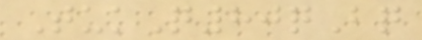TukQ80qBq
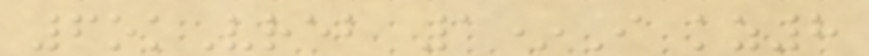6okVreb 1*I kz8
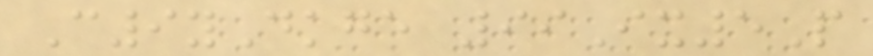C9yDkge 99Ix5P
